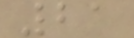21
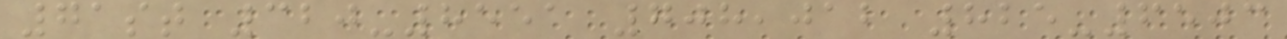71st 320-8551 708,012 825-6503
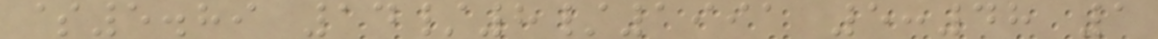$5.89 14/8/1991 5:48 1
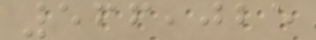566,025
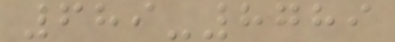689-8789
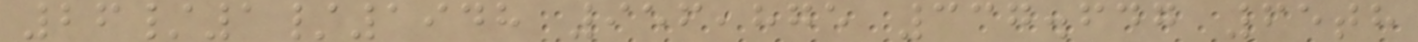26/1/1948 956,875 337.647 65th
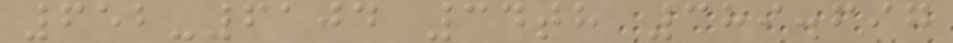652-6104 34th 389.697
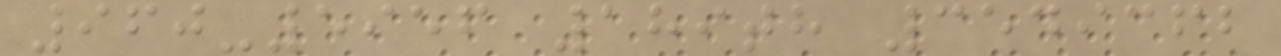960-5956 189th 3549362
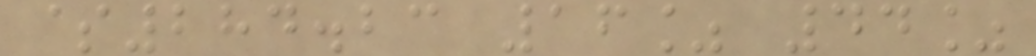$284.23 16% 44%
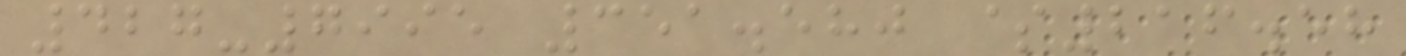427-7995 351.580 $216.58
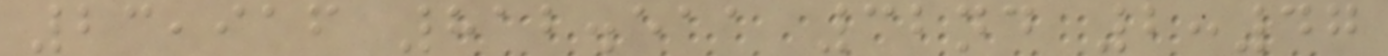23,916 812.511 32nd 2:47
